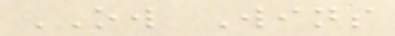OW Wins
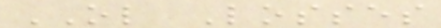OL Losses
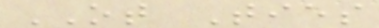OT Ties
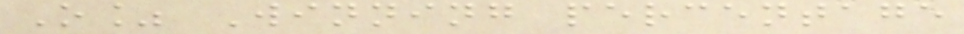O% Winning percentage
